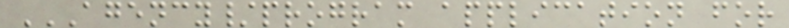AGENCY/PROGRAM APPLICATION FOR
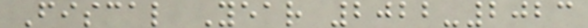Fiscal Year 2022-2023
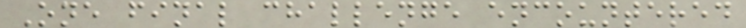One final challenge encountered
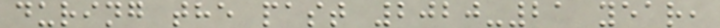during the past 2020-21 year,
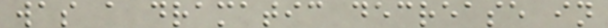was a dramatic decrease in
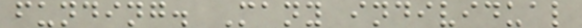funding. Many individual
